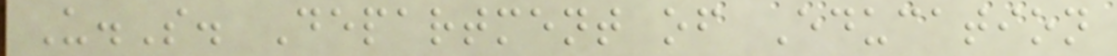U.S. Department of Education
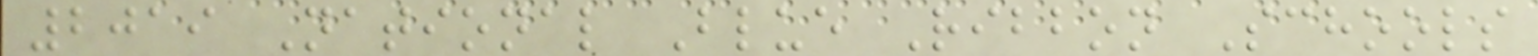2019 National Blue Ribbon Schools
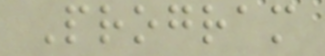Program
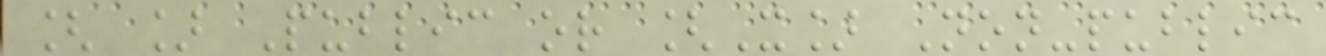[ ] Public or [X] Non-public
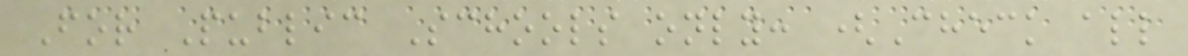For Public Schools only: (Check all
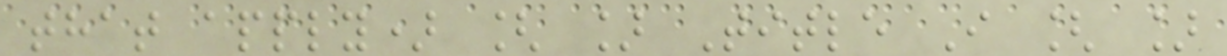that apply) [ ] Title I [ ]
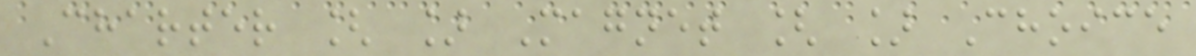Charter [ ] Magnet [ ] Choice
